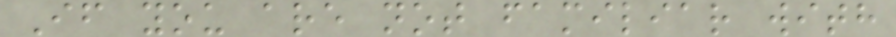If you are not familiar with
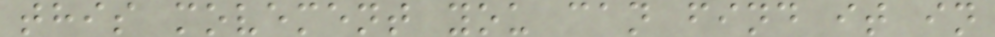this movement you can find it in
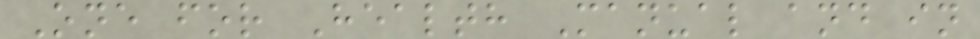One for Health Manual and in
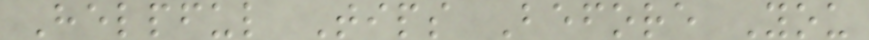Helpful Tips Before You
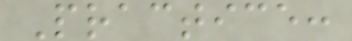Practice:
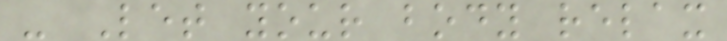- Let your body relax
